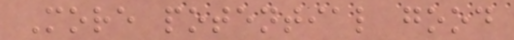More potential good
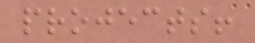projects!
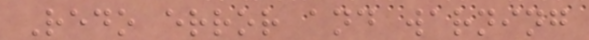Redo error and warning
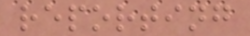reporting
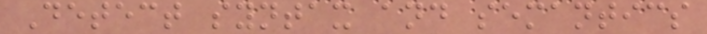Detect syntax and semantics
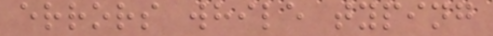errors while typing
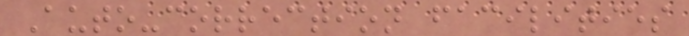Auto-correction facilities
